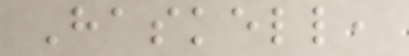Haskell,
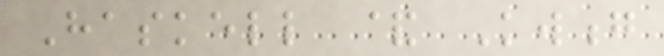Haskell & Kwong
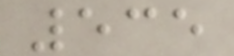535
